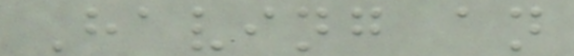Having an
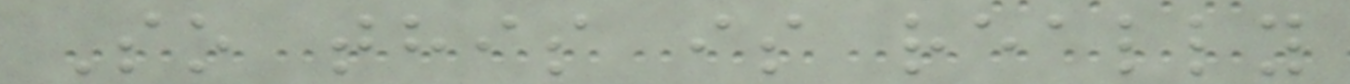So this is really
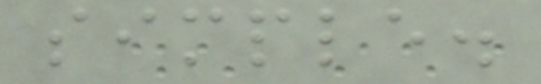simple.
